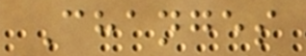Changes
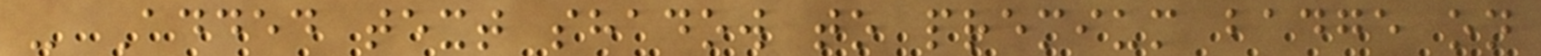- Added text shadow to premium badge on
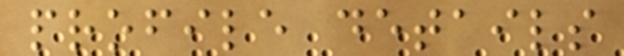profile details
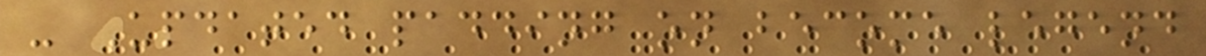- Updated padding on become legend
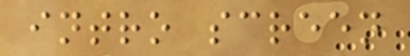intro screen
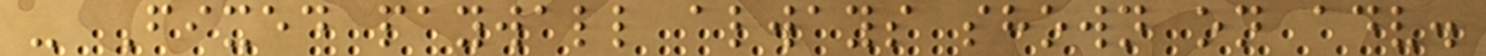- Fixed paywall always shown on adv.
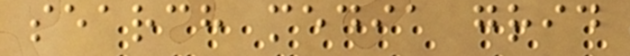search media grid
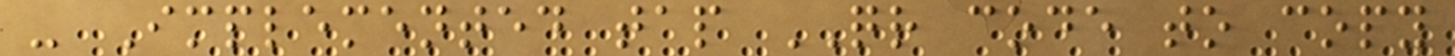- Implemented tap QR code to copy
